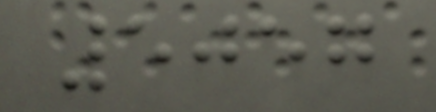5057
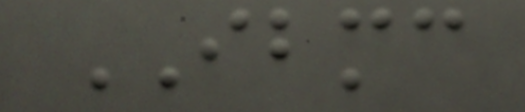IBMC
